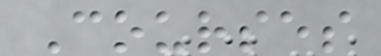Courses
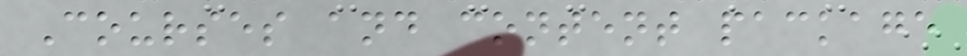Courses and content package
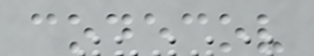codecov
